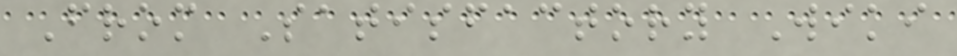From Satisfactory Wiki
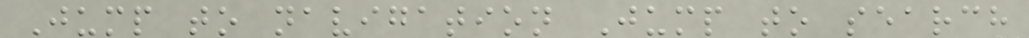Jump to navigation Jump to search
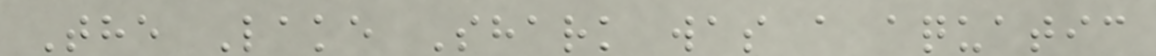The Lake Shark was a aquatic
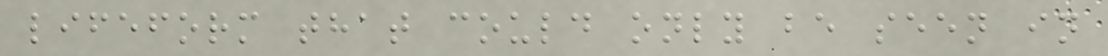lifeform that could only be seen in
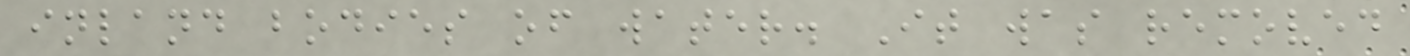inland bodies of water. It was removed
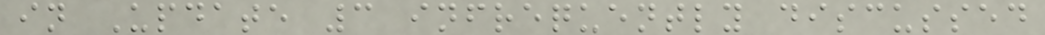in Update 3 infrequently discussed
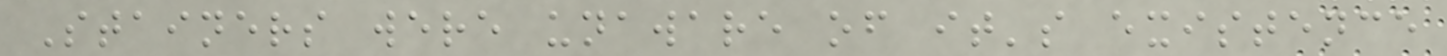Stainers were unaware of it's existence
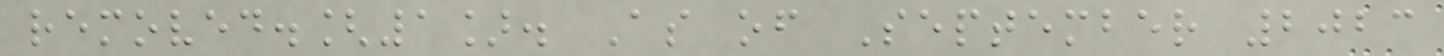removed.[1]. As of September 2023
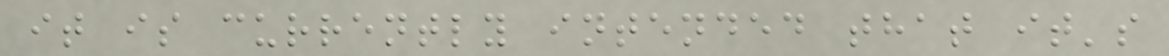it is currently intended that it's
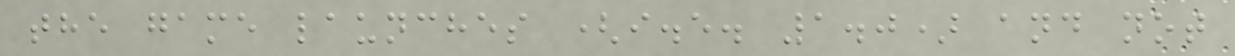the game launches (i.e. 1.0) and not
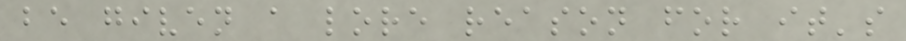be given a lore reason for it's
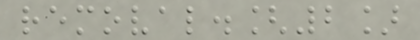removal.[2]
